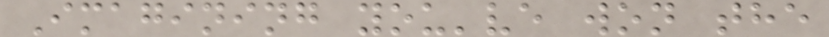Imagining you've won the
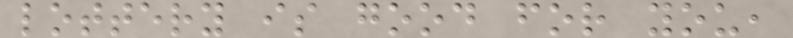lottery is good for you,
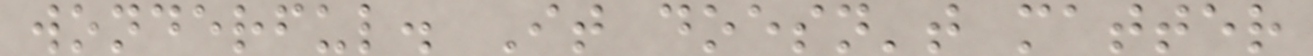wonderful. It doesn't matter
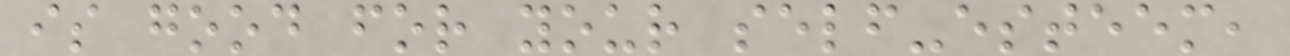is good for your self-esteem,
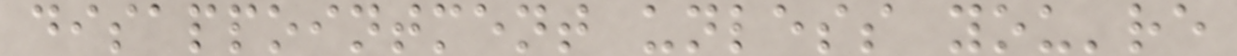disappointment unless you're
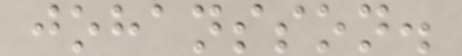johansson.
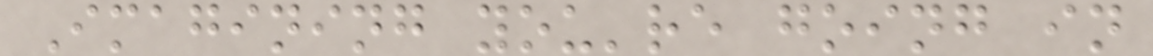Imagining you're going in
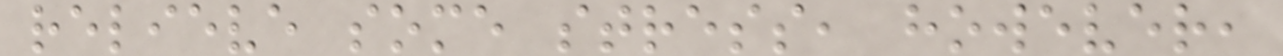relieve some stress, however,
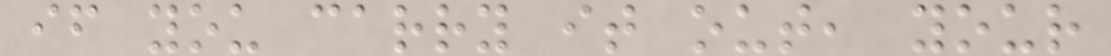if you carry it out, your
